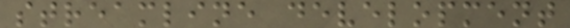streamline development
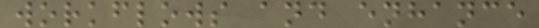workflows and enhance
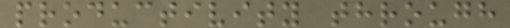productivity through
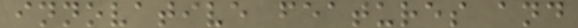innovative features and
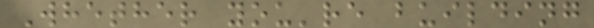Whether you're building
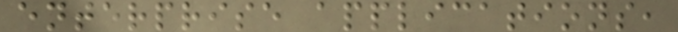enterprise applications,
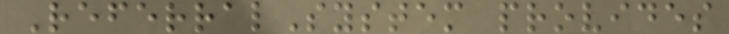ReferralSystem provides
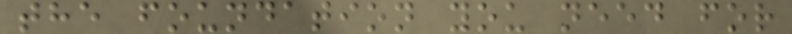the foundation you need for
